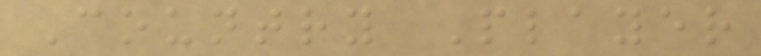Country Player
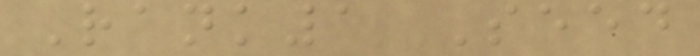Rank1 Seed
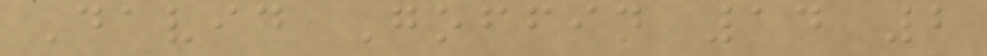David Goffin 14 2
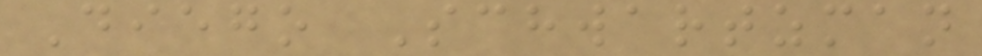Diego Schwartzman
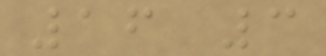16 3
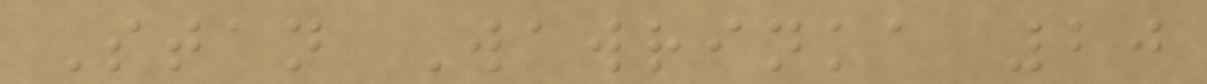Stan Wawrinka 20
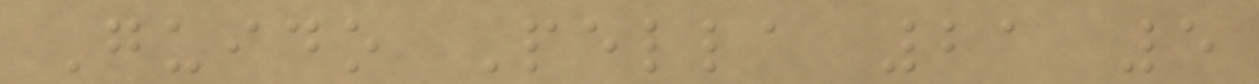Guido Pella 21 5
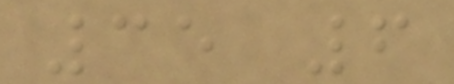35 6
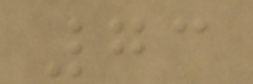73
